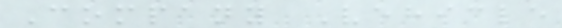Company Vehicle
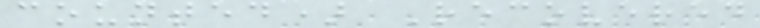counted) Recovered
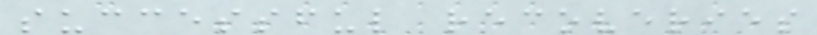successful recoveries
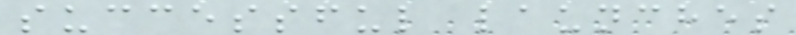successful launches
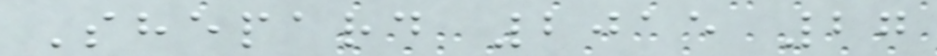Shepard 2015 27
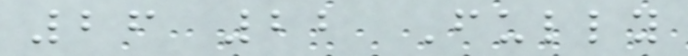26 22 Fully
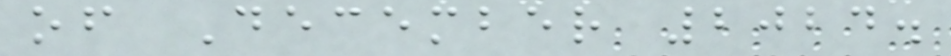of December 2024.
